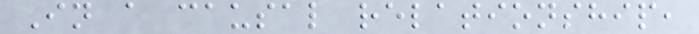In a causal relationship,
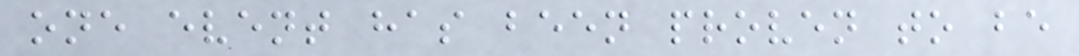one event has been proven to be
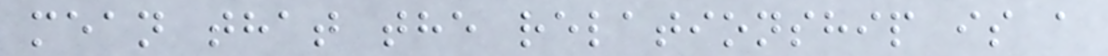mean that the relationship is a
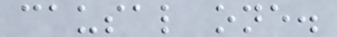causal one.
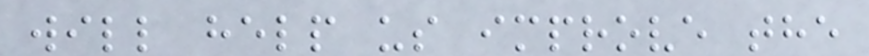will help us improve the
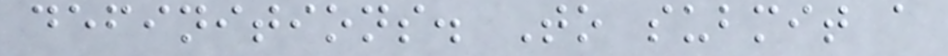definitions. To submit a
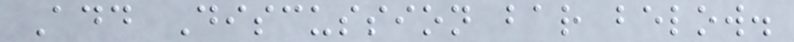Add Discussion bar below.
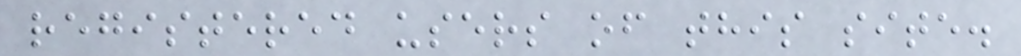registered users of this site.
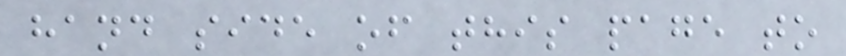hand side of this page to
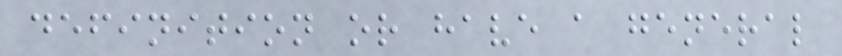definition or have a general
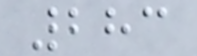283
